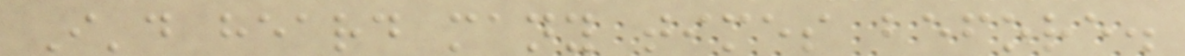I'd heard many times before.
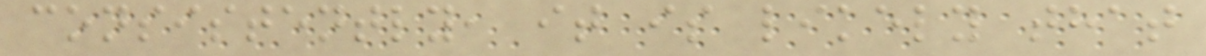consistently, it is likely that
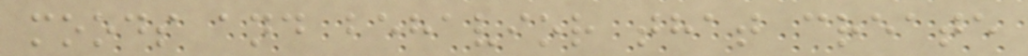moods and behavior that create
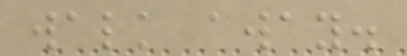walk away.
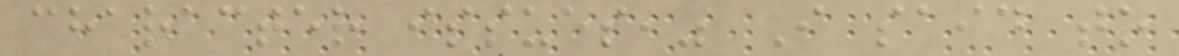character issues," I said to
